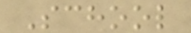School
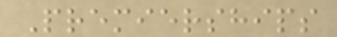Premierships
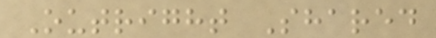Outright Shared
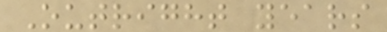Outright years
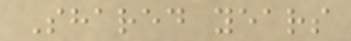Shared years
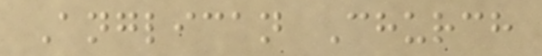Anglican Church
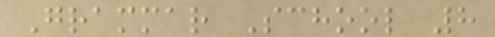Grammar School 8
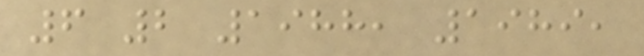6 2 1988, 1989,
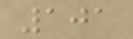101
